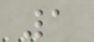1
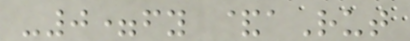-0=fy &aRut
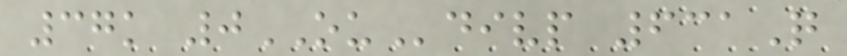37k 0OUdivp 631Q
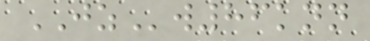JZw86knn
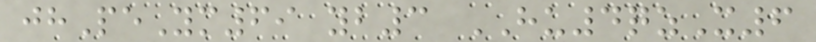jhPeYm69 yb3 HU4qzX6
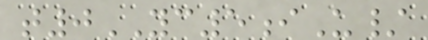t0YC5iU/
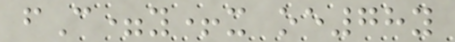fC=y+x oe78y
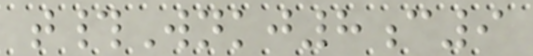t#Wnkj8c9
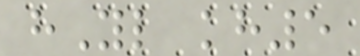hYl kh5
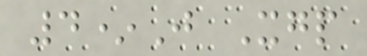4*J Xgp
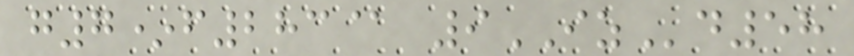g7*f283@ 9IZd58
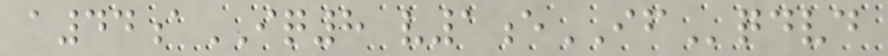a44aIQ8 v1eIFqdvd
